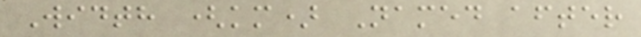Width (km) Named after
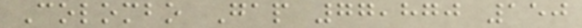Colombo Gap 77,870 150
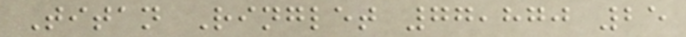Titan Ringlet 77,870 25
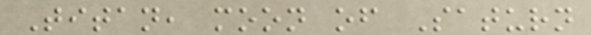Titan, moon of Saturn
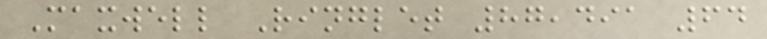Maxwell Ringlet 87,491 64
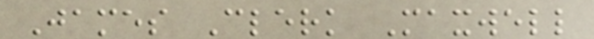James Clerk Maxwell
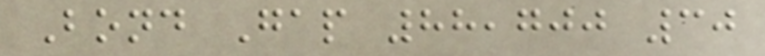Bond Gap 88,700 30
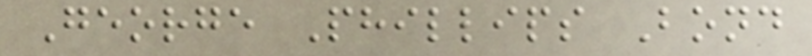George Phillips Bond
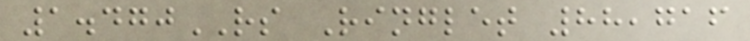1.470RS Ringlet 88,716
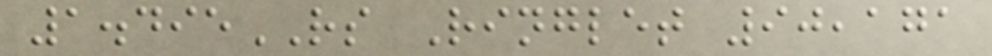1.495RS Ringlet 90,171
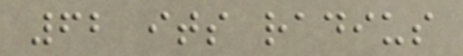62 its radius
